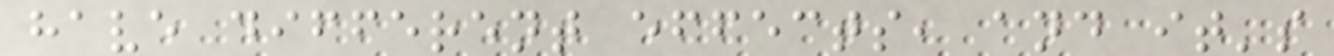have different effects, and it's
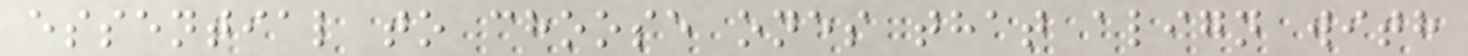essential to choose ones that align with
